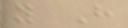y H
